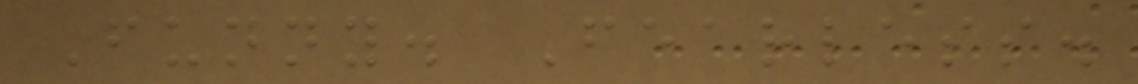Funny. Fearless.
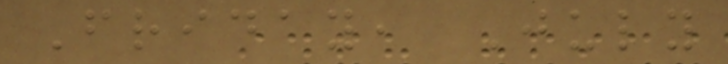Friday, July
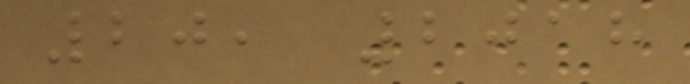20, 2018
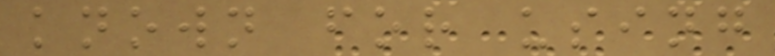known for using
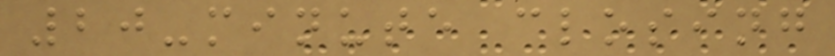20-minute closing
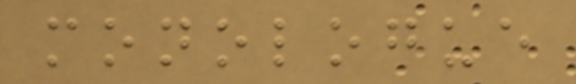monologue
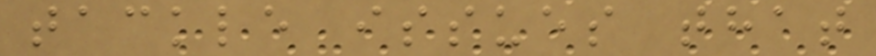tackle issues that
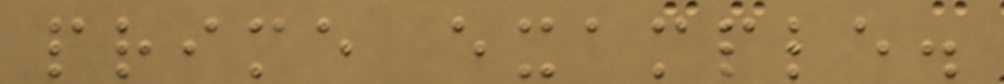prime example.
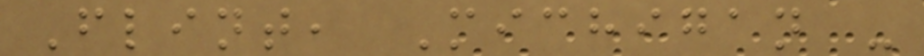Flint, Michigan -
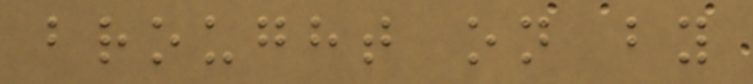brought on by
